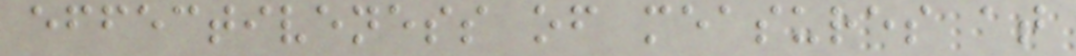effectiveness of measures at
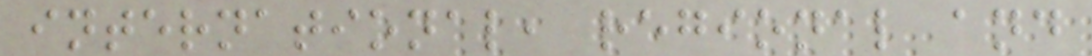international, regional and
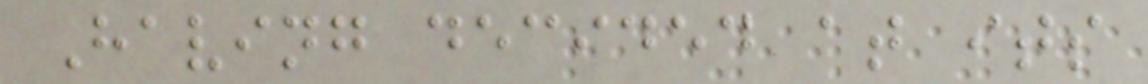Having decided at its
